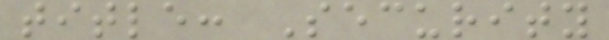title: Security
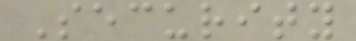Security
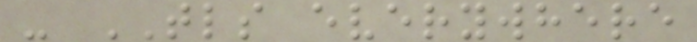- TLS everywhere
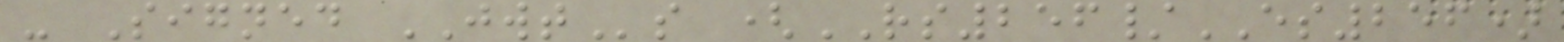- Signed JWTs (RS256/ES256)
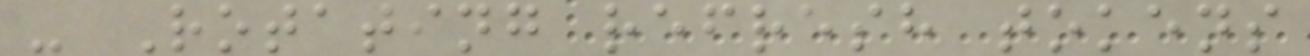- Rotating refresh tokens
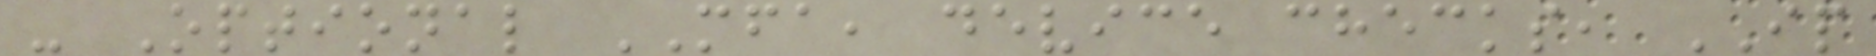- Optional MFA, device checks, IP
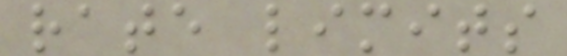rate limits
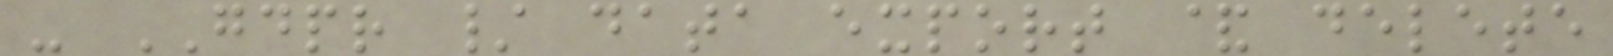- GDPR / data export & delete
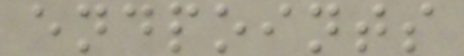endpoints
